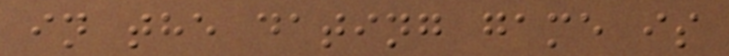in the dating game is
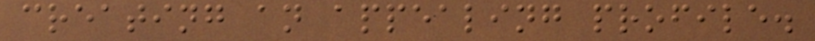creating an appealing profile.
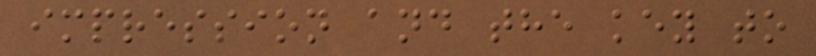impression and the key to
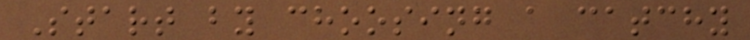Start by choosing a catchy
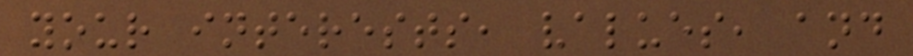your interests, values, and
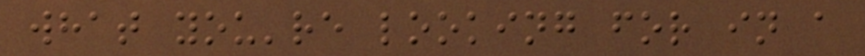what you're looking for in a
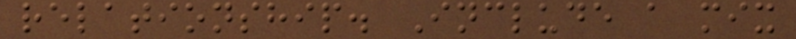relationship. Include a mix
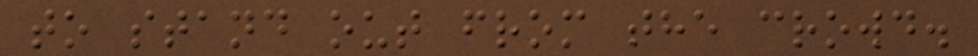to stand out from the crowd.
